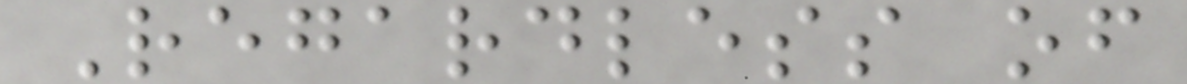Regardless of
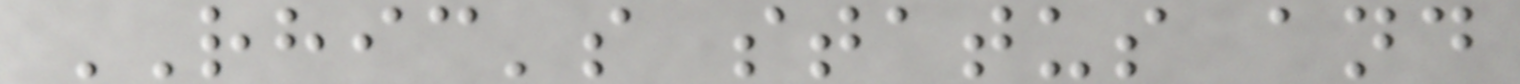RHIC's status and
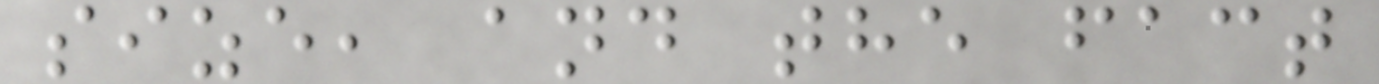size, and the fact
